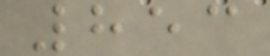853
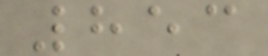853
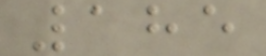185
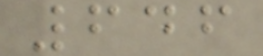646
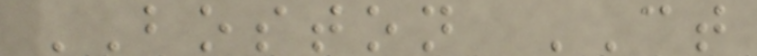BOSTON CT
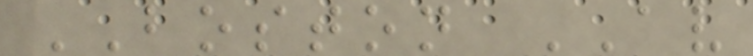BOSTON AV
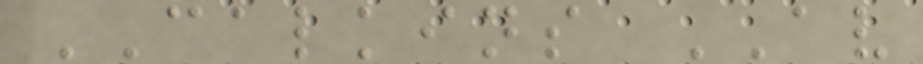CALKINS AV
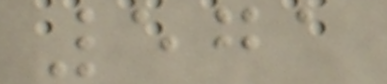571
